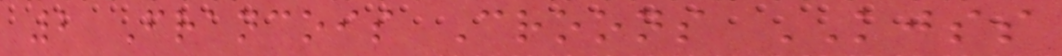2 Francois Croons KJSS
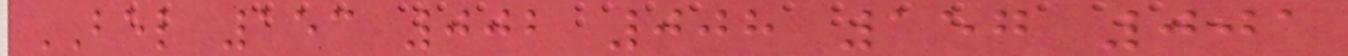BEL 153 002 008 157 001
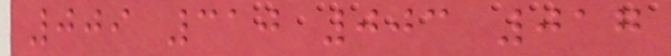009 310 003 017
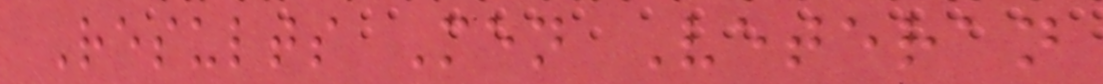Results Men Veteran
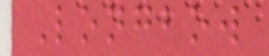Longbow
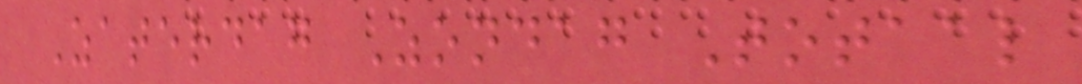Zaterdag Zondag Totaal
